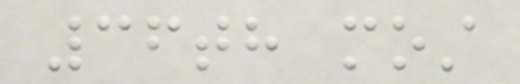36th most
